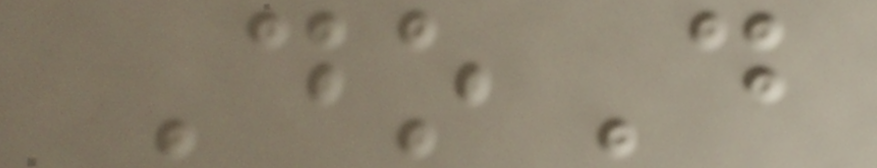DoD
